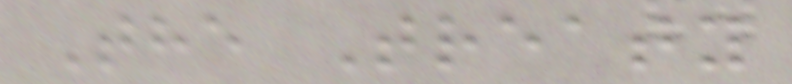The Treaty
